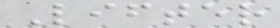Lifter
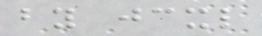by jcxl
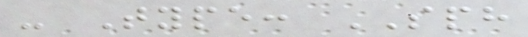- Type: SPH
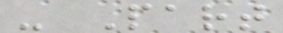- Part
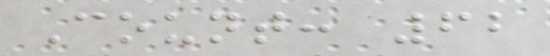Count: 62
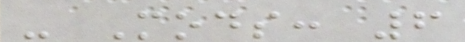- Mods: 6
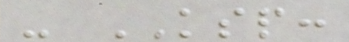- KSP:
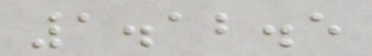1.12.5
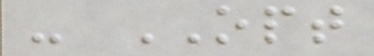- OPT
